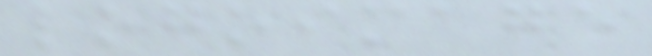logoimage
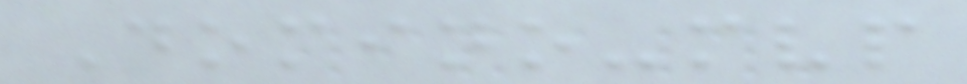Domino-mvp
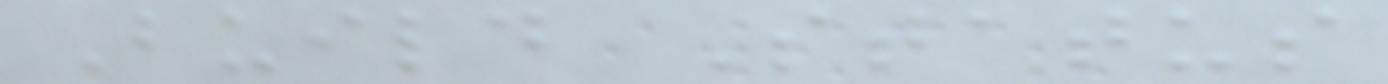Build Status
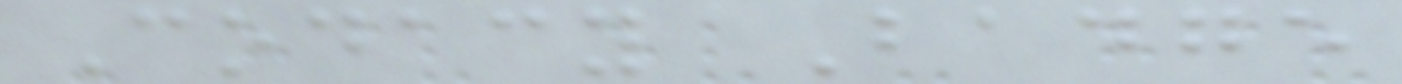Codacy Badge
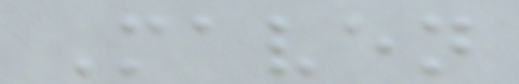Maven
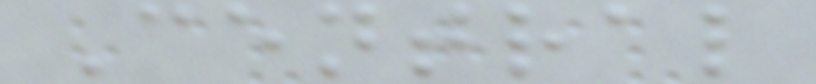Central
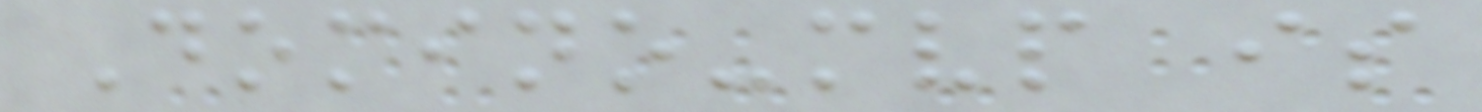Domino-mvp is
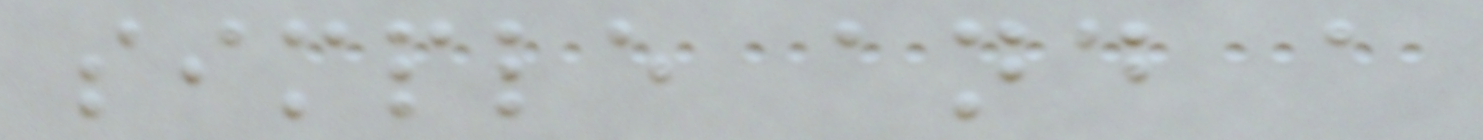simple and a
